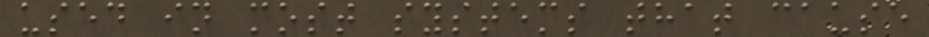used in most systems that cause
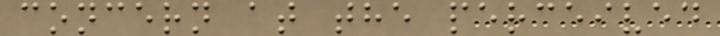concern at the perceived
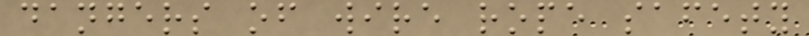dangers of wire rope safety
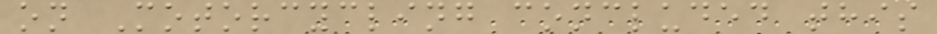on Motorcycling concluded this
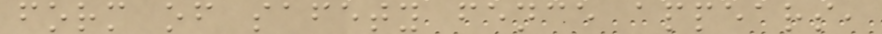form of safety fence appears,
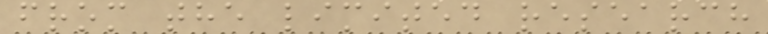from the limited research
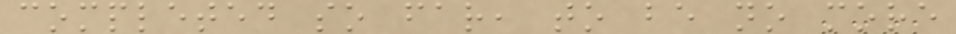completed so far, to be no more
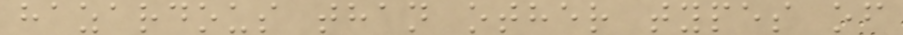hazardous than other types of
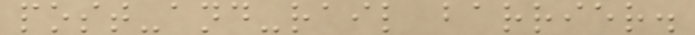post-and-rail barrier.
